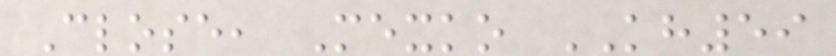Close, Mexko KH59
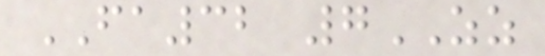FA32 7ZZ
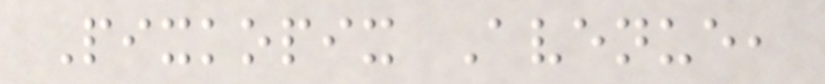Pixkopix Avenue,
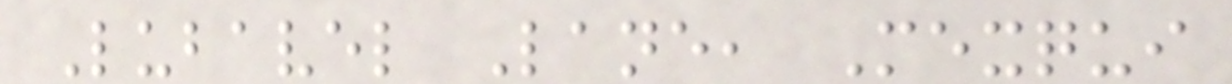Lubavel Lane, Mexqui
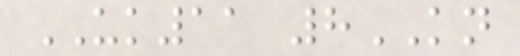UK11 8KN
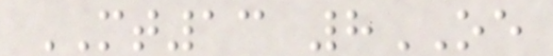MT13 8OE
